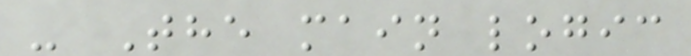- The main logic
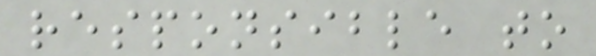responsible to
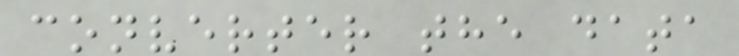converter the data
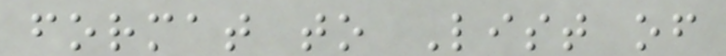format to List of
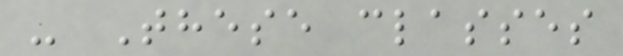- These classes
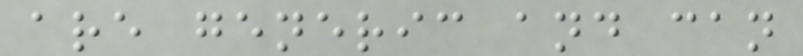are generic and can
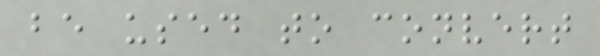be used to convert
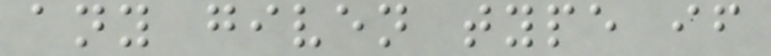any given type if
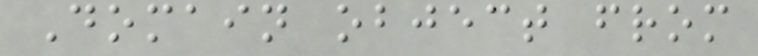Domain object from
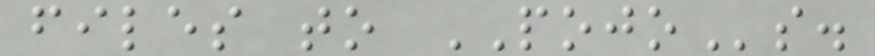files to POJOs.
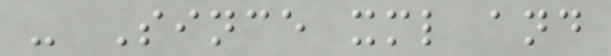- Since xml and
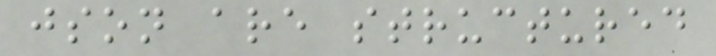json are structured
